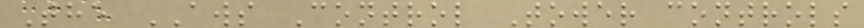The AWS Control Tower controls
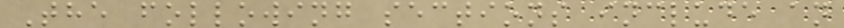The following sections include an
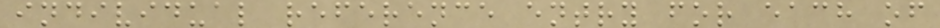individual reference entry for each of
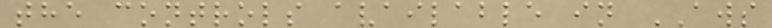the controls available in AWS
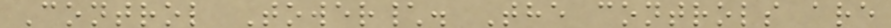Control Tower\. The controls are
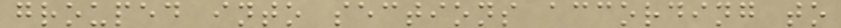grouped into sections according to
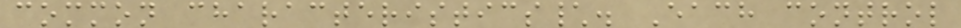common characteristics\. Each control
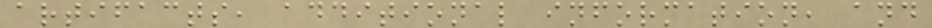artifacts, additional information, and
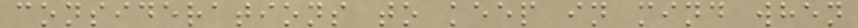considerations to keep in mind when
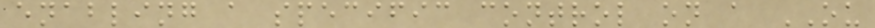enabling a specific control on a OU
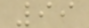99
